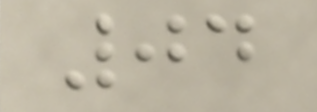04
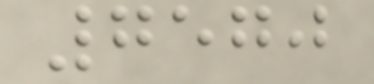7570
